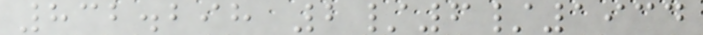832.298 2/6/1934
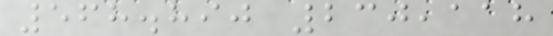568.890 230,118
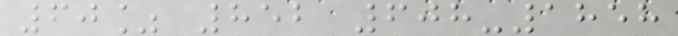60% 852 608-1858
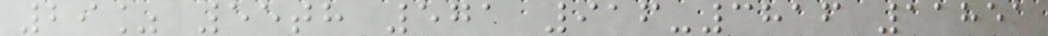29% 55th 571 916-3816 11851
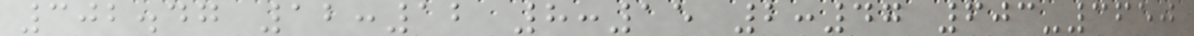302.47 12:12 8:15 2:47 603-3650
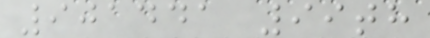901441 99th
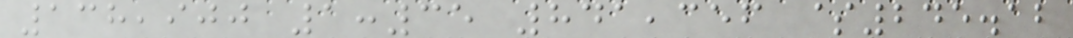138,900 1:35 841,356 $245.12
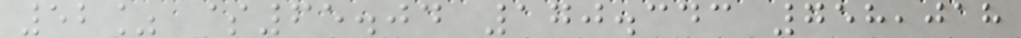52% $65.04 170.343 758,018
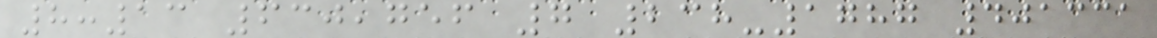8:13 630,756 7 238-1787 401331
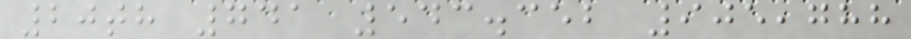20th 741 543.352 905,788
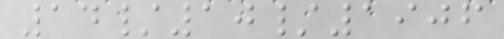14/10/1906
